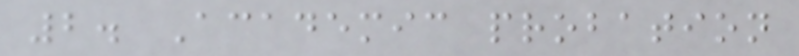2. Academic probation
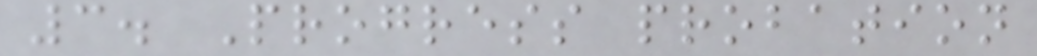3. Progress probation
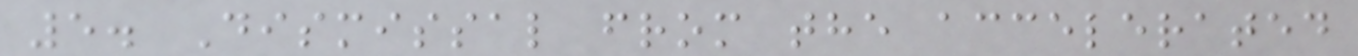5. Dismissal from the accelerated
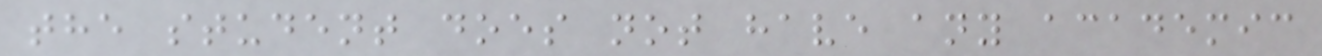the student does not have any academic
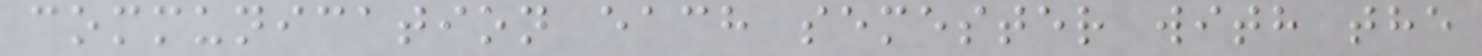communication each semester with the
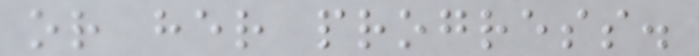or her progress.
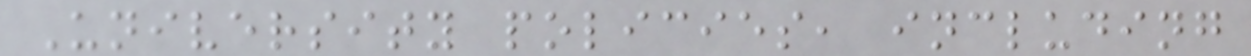University policies, including
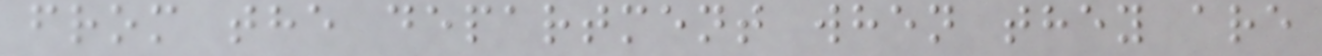from the department when they are
